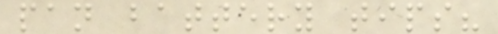pan battery tips?
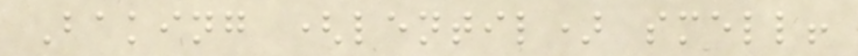Baking (lentil) smell!
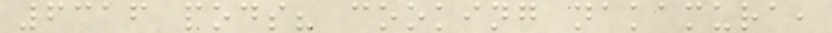6316 pods? cooking nakamura,
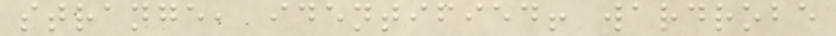strange, identified! wardrobe
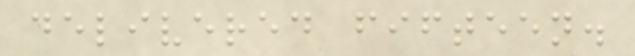delivered fifteen.
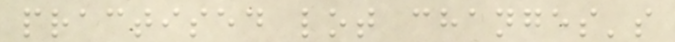practised lot changes's
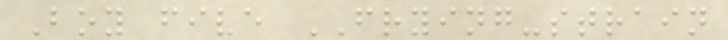Boy five FRYING-strain
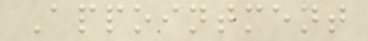Appointment
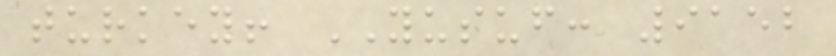turkey! YUSUF: 9152
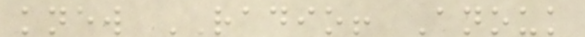knew RADIO! Anouk
